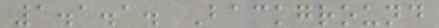1.1.1. Background
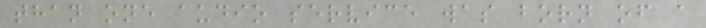than one audio service was born of a
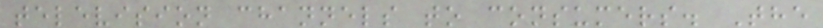television channels to consumers. The
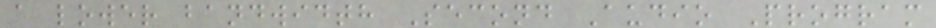a lower bandwidth Second Audio Program
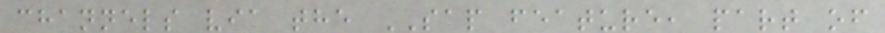channels via the SAP feature, part of
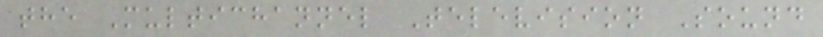the Multichannel Television Sound
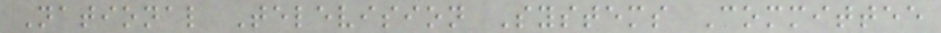National Television Systems Committee
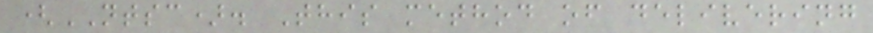(NTSC). This method of delivering
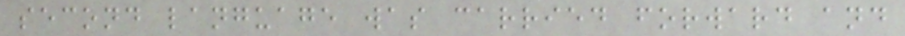second language was carried forward and
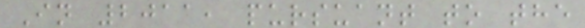In 2011, pursuant to the
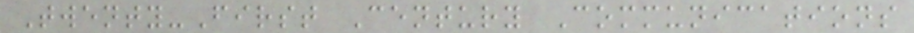Twenty-First Century Communications
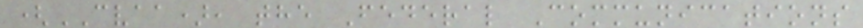(CVAA), the Federal Communications
